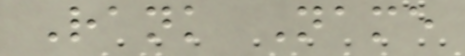Rank Name
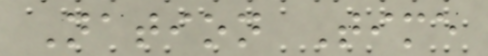Nation Time
